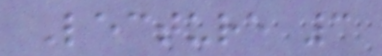Lecture 3
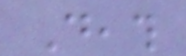Death
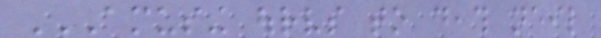AMUSING OURSELVES TO DEATH NEIL
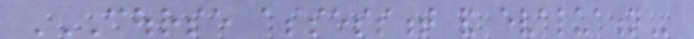COURSE ASSESSMENT AND EVALUATION
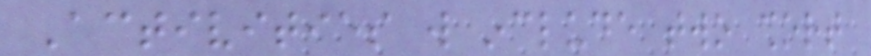Activities will include two short
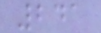241
